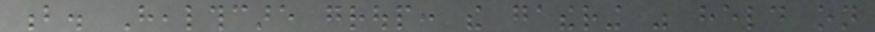b. Healthcare group: the gathering was held on
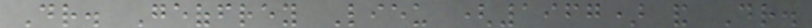Dr. Geoffrey Lieu (1967) and Dr.
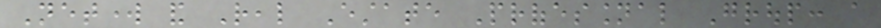Network and Real Estate Professional Group: a
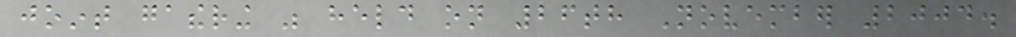joint gathering was held on 26th November 2004.
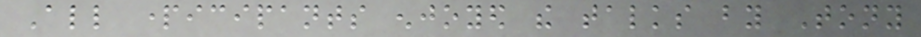All participants enjoyed the talks by Tony
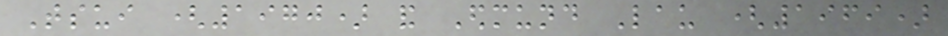Tsui (1970) and Edmund Lau (1969)
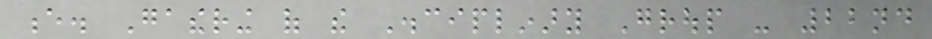e. Gathering of the Disciplinary Group - 22nd
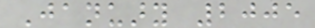January 2005
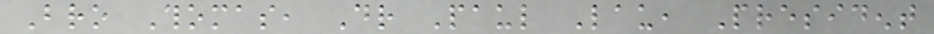Bro Thomas, Dr Paul Lau, President
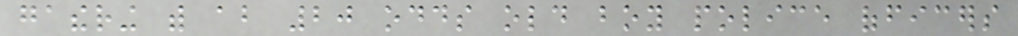gathering with about 20 odds old boy police officers
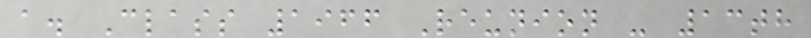a. Class 1966 Reunion - 13th
